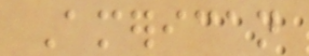American
